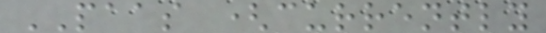PAAS (currently
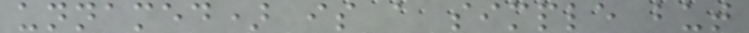unnamed) is a simple but
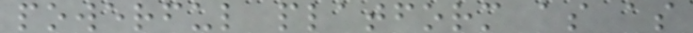powerful platform as as
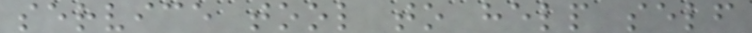service tool to help self
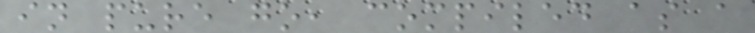in pure go, compiled as a
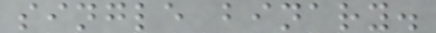single binary.
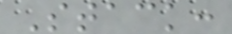Stack:
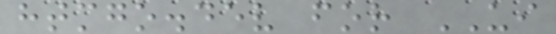htmgo.dev for UI
